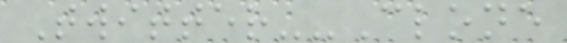Twitter--Clone
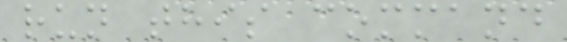run this command
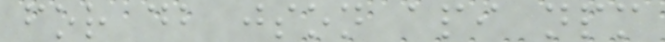for db json api npm
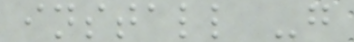install -g
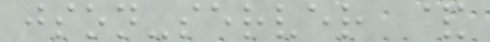json-server &
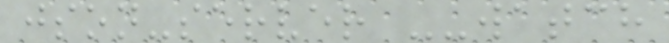json-server --watch
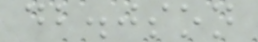db.json
